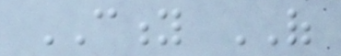CITY OF
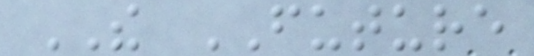THE FUTURE
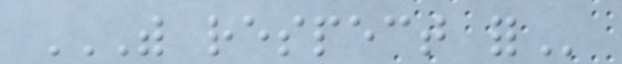WITH RESPECT FOR
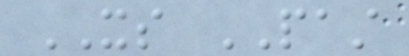ITS PAST
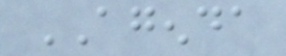AGENDA
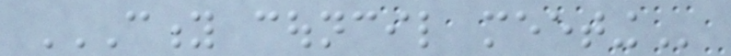CITY COUNCIL MEETING
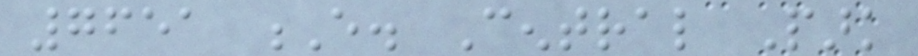7651 E. Central Park
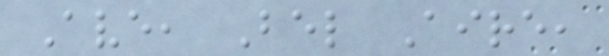Ave, Bel Aire,
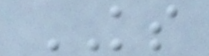KS
